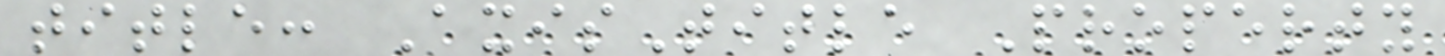title: AxisTitle Property
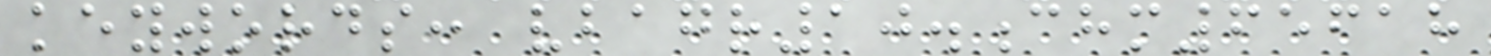keywords: vbagr10.chm65618
